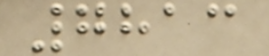7813
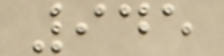945
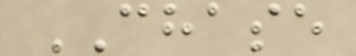CHASE
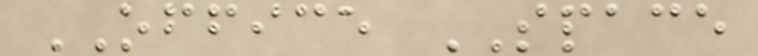OFFICE SPACE
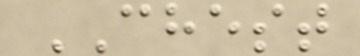CHEST
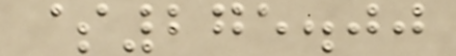$275.00
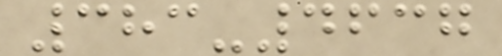383-4637
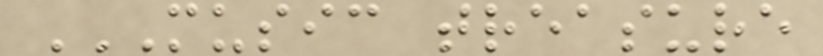MUSIC TREASURE
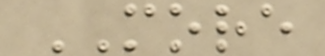MORE
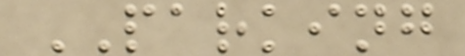PARKING
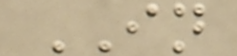IN
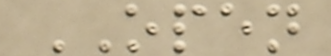OPEN
